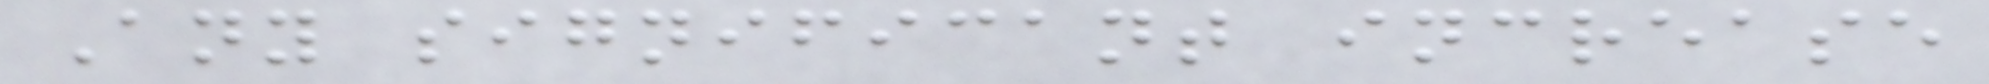Any significant increase
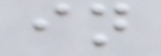in
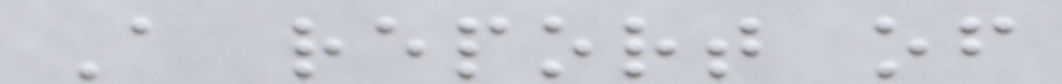A report of
